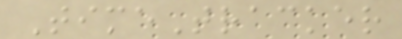TimeTracker
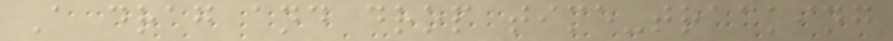A drag and drop time-tracking
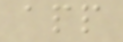app
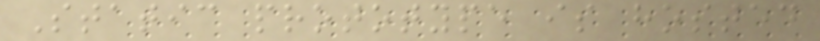Static prototype is hosted
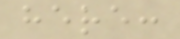here:
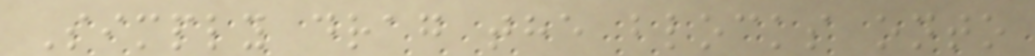Simply drag the blocks onto
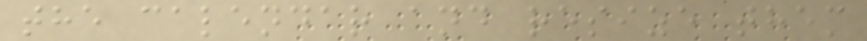the calendar and resize them
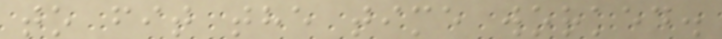to fit the time worked.
